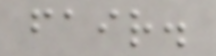fair.
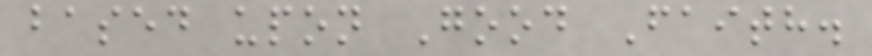based upon Good Faith.
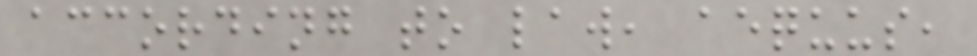according to law, aequus,
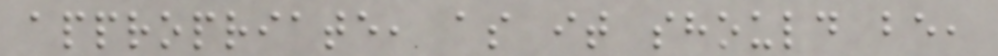appropriate, as it should be,
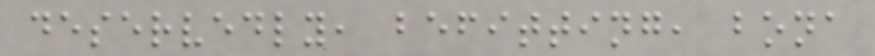deservedly, befitting, bona
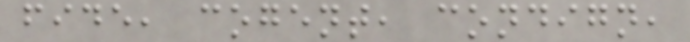fide, cogent, condign,
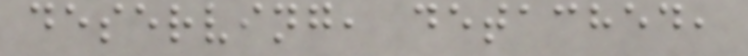deserving, detached,
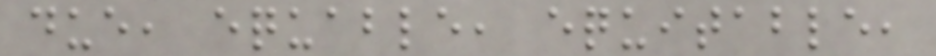due, equable, equitable,
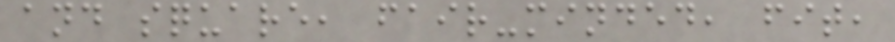and square, fair-minded, fit,
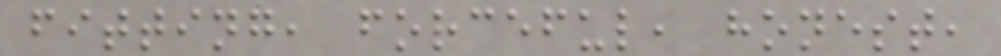fitting, forceful, honest,
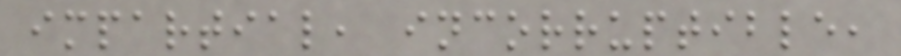impartial, incorruptible,
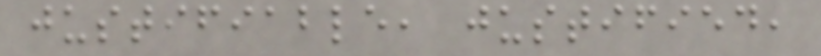justifiable, justified,
